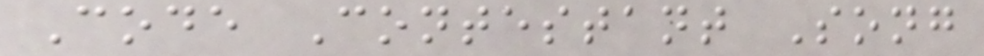Code Contestant Song
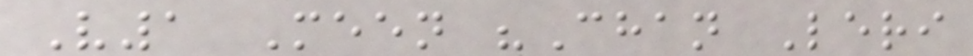V1 Meen "Chan Leri
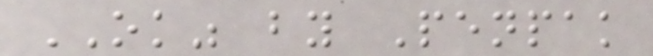OK" by Penpak
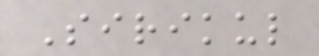Sirikul
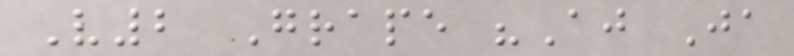V2 Grape "Aj Ja
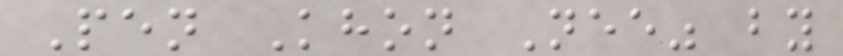Pen Khon Nee" by
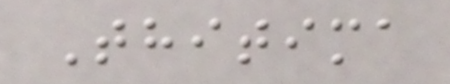Thitima
